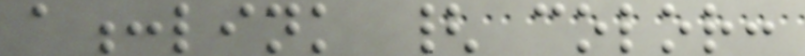a:link { color:
